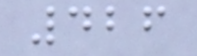426
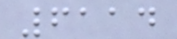6114
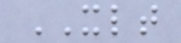XLT
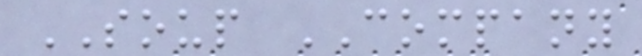SOUP COMPANY
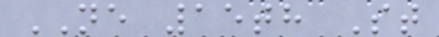NE 15th St
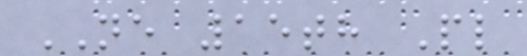NE 15th Pl
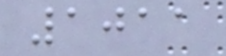1011
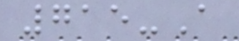715-A
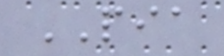PIA
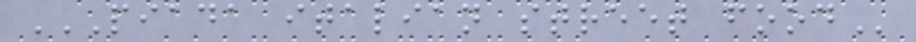PIADA ITALIAN STREET FOOD
